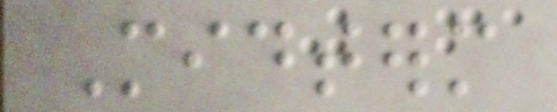Midterm
